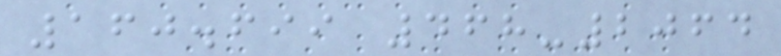160.699 468-2064
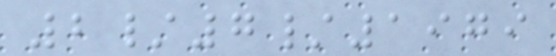2/7/1979
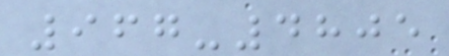967-4805
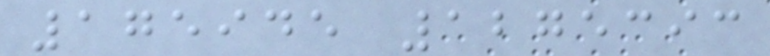175945 1275393
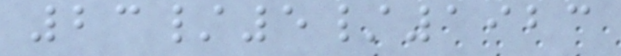23/5/1923
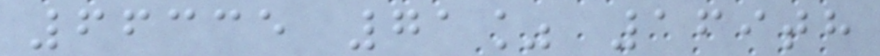66335 71% 169th
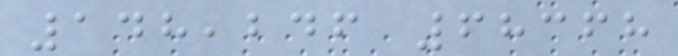148,246 68368
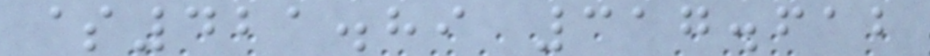$421.89 317.612
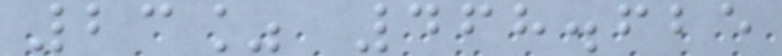23% 468.625
